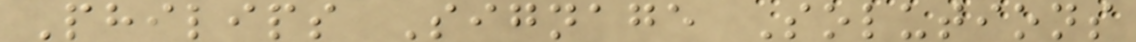Philips Signage Solutions
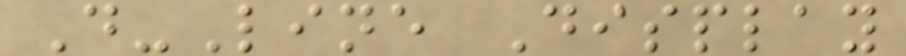D-Line Display
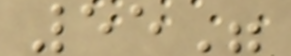55"
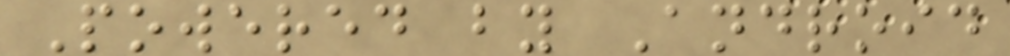Powered by Android
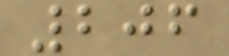206
